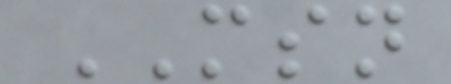MSN
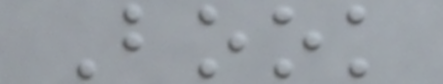Book
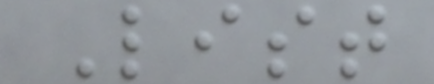List
